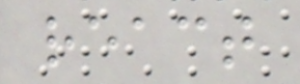react
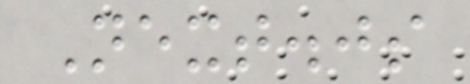Next.js
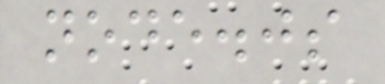node.js
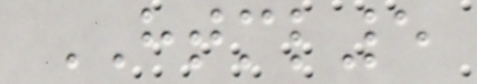HTML5
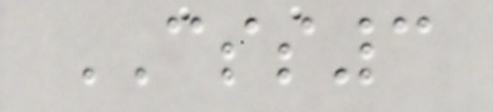CSS3
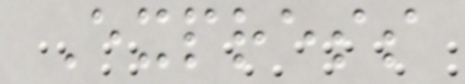Express
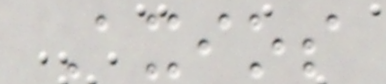Axios
